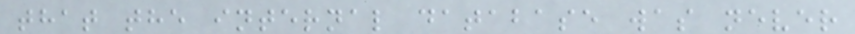that the internal database was never
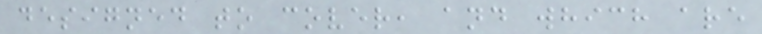designed to cover, and which are
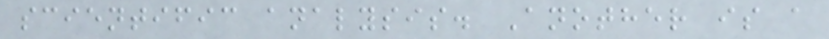scientific analysis. Another is a
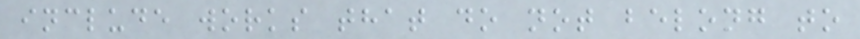include works that do not belong to
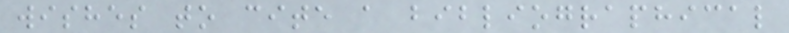wishes to cite a bibliographical
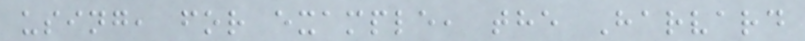using, for example, the Harvard
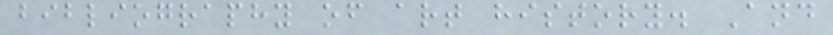bibliography of art history. And
